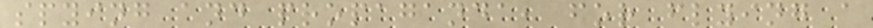spying and propaganda, for flying a
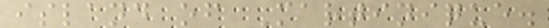island of Martinique.
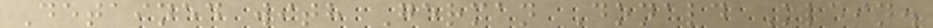Detained with German Donald Klein.
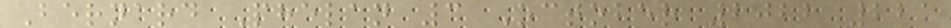Bernard Phelan 3 October 2022 221
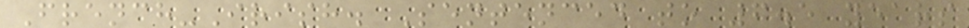French-Irish. Sentenced to 6.5 years
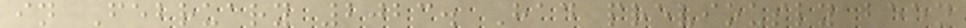in February 2023. Had previously been
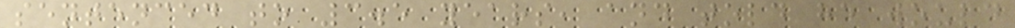sentenced to 3.5 years, and told he would
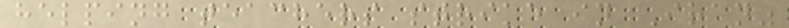helping teachers strike in Iran"
